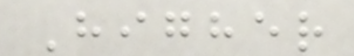Higher
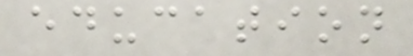education
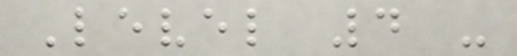Level 4 -
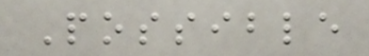Possible
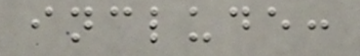include:
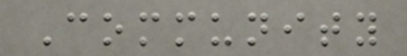Community
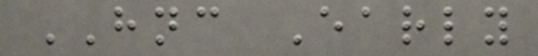HNC Early
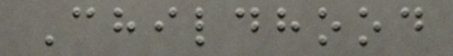Childhood
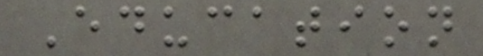Education
